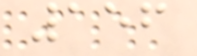156
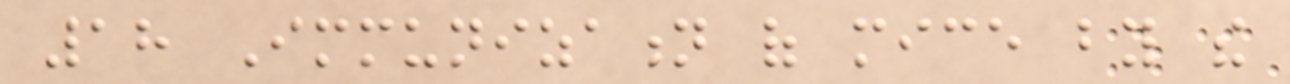18 Immunization of mice by the
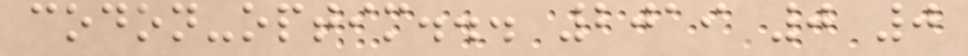codon-optim... 2019 0 0
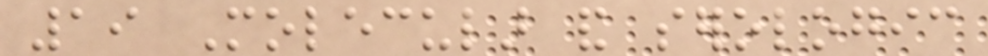19 Molecular and serologic
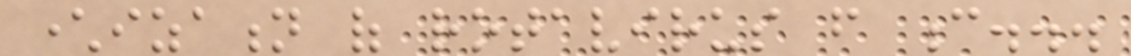characterization of rotavirus from c...
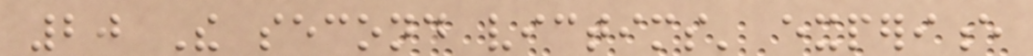20 The second victims' experience
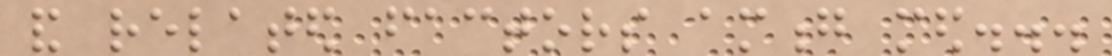and related factors among med...
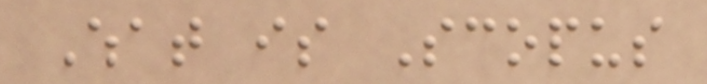What is Scopus
